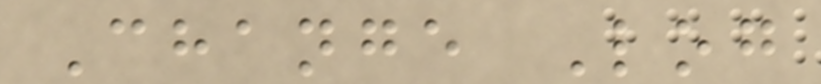Change Log
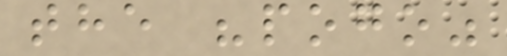the "pogo"
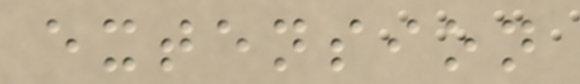extension
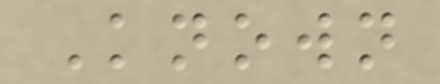Known
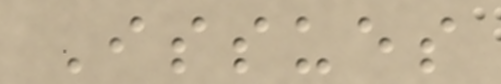Issues
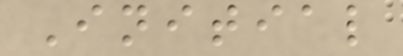Initial
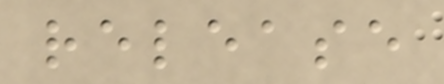release
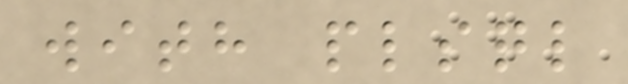with plsql
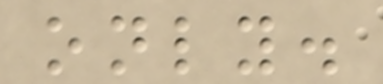only.
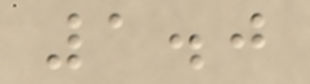1.0
